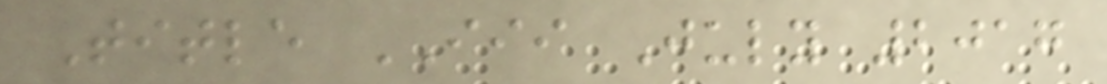Title III July 2017
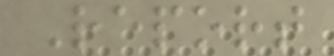Report
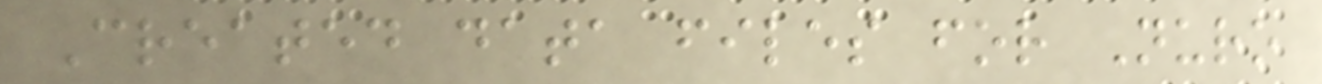Created data files for Nuro
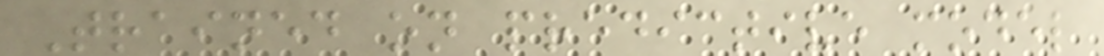Trained on predictive model
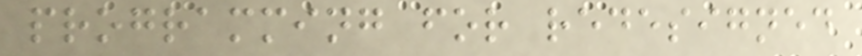programming for redesigned
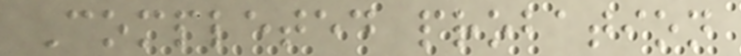Completed probation
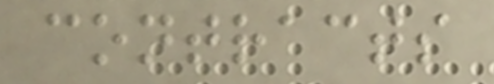contracts
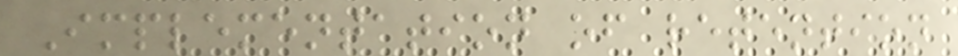Implementation of retention
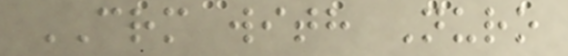CRM with Nuro
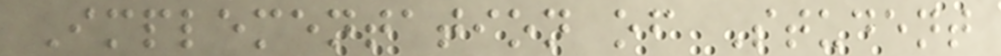Implementation of Student
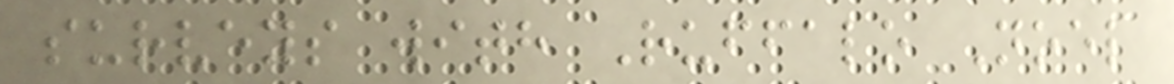surveys with Ruffalo Noel
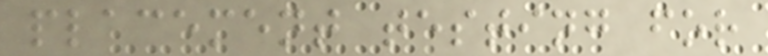placement testing for
